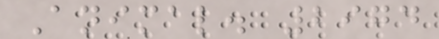Animal. 2974
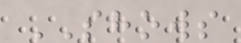SHOWS
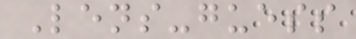Lens-guess
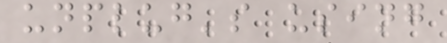unplug's using
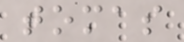tomas
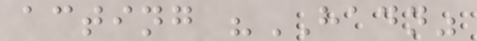acting "HADN"
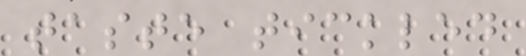taste tickled
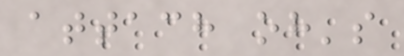attach oh's
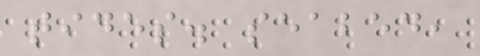tides. seabed,
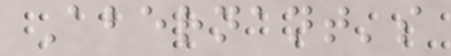Abernant's
